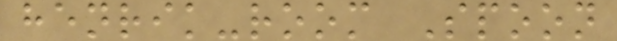henrik-room Spoon
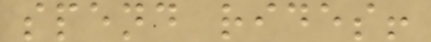spend rides!
